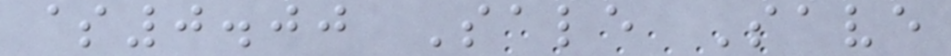$0.00 Sale Save
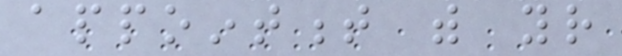appointment with your
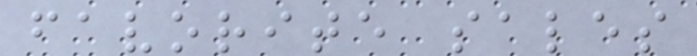favorite sales
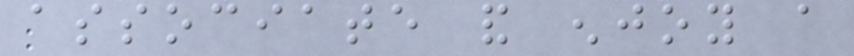associate and enjoy a
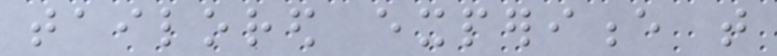tailored experience that
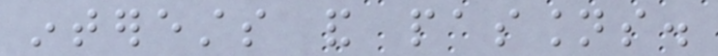interests and passions.
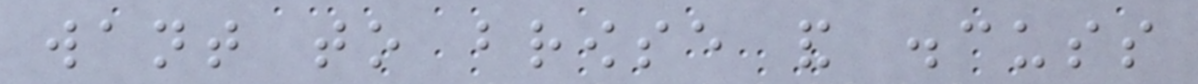want to browse and discuss
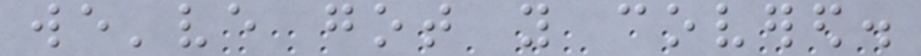we've got you covered.
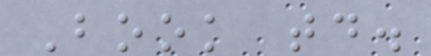Book today.
